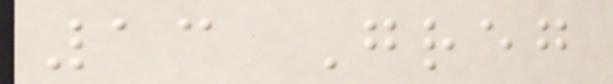13 Greg
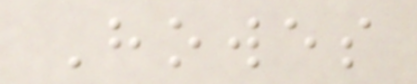Howes
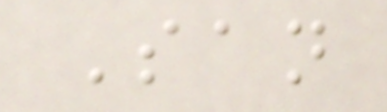San
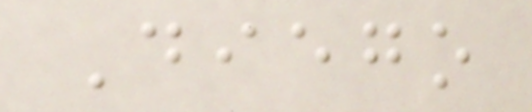Diego
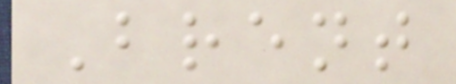Brent
